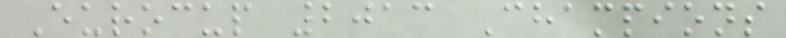Eurocup 2013 Champions
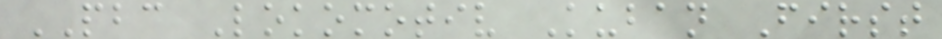PBC Lokomotiv Kuban First
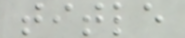title
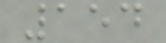154
